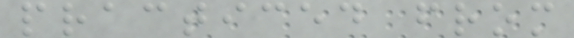practiced from
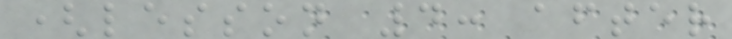(lesson 4: after
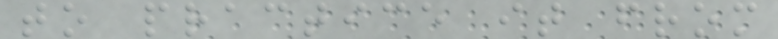to practice it from
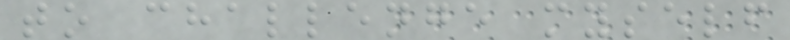to challenge myself
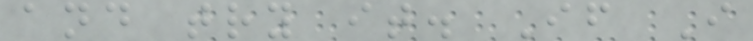and try it. If I
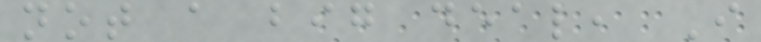not a big deal, I
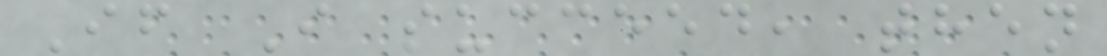If I succeed, then
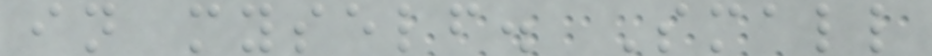in myself. Small
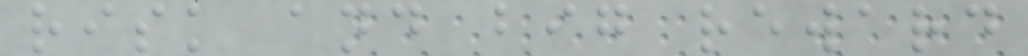risk and big reward
